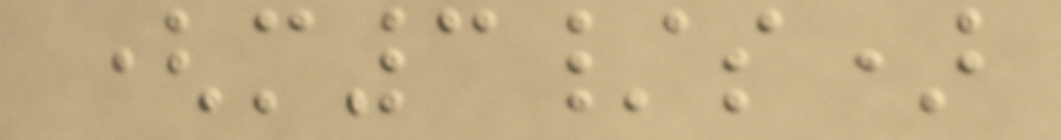(m3/s)
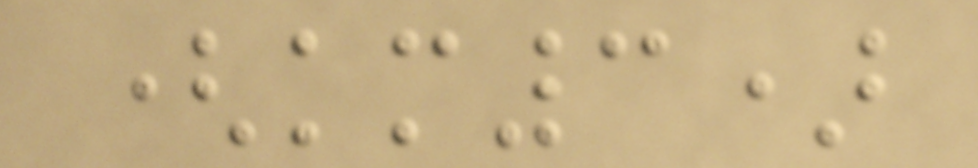(km3)
